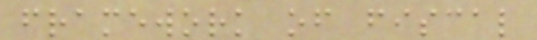framework of fiscal
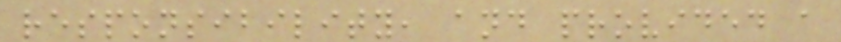responsibility, and provided a
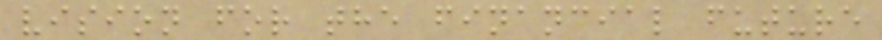vision for the financial future
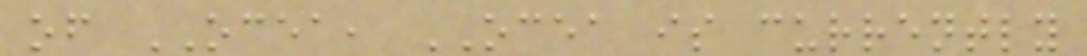of OCEA, OCEA is currently
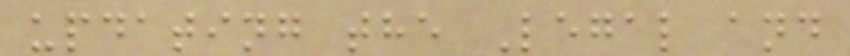updating the Legal and
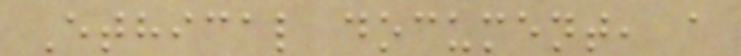Ethical document, a
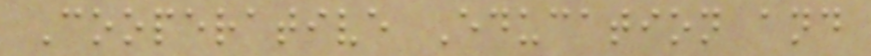Cooperative Education and
